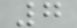7
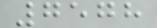7578
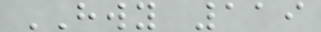HWY 119
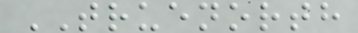TRUENORTH
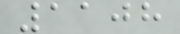1108
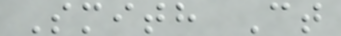Smith Ct
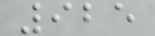925
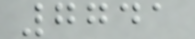7741
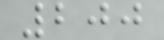200
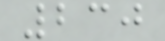230
